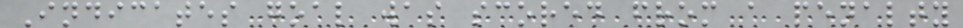Indicates goal was scored from a penalty
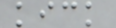kick
